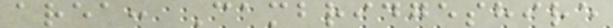area: Cambridgeshire
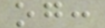og:
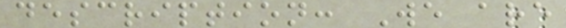description: We are
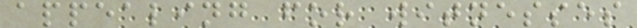appealing for witnesses
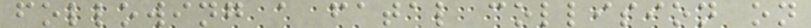following a fatal collision on
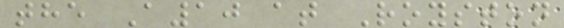the A10 at Royston
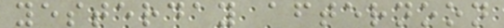yesterday afternoon
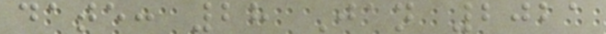date: 28 Jan 2021
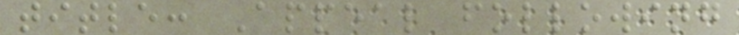title: Appeal following
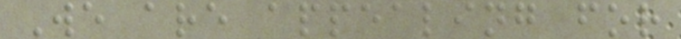We are appealing for
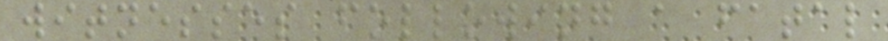witnesses following a fatal
